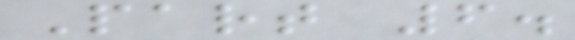Part 6.
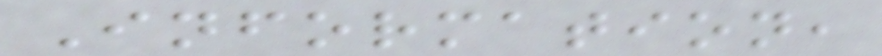Information,
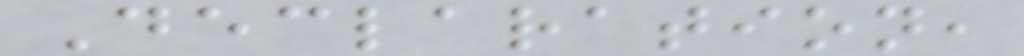Declaration,
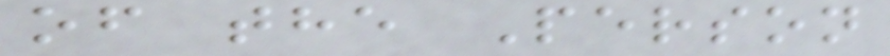of the Person
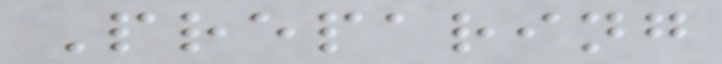Preparing
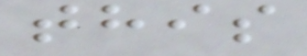this
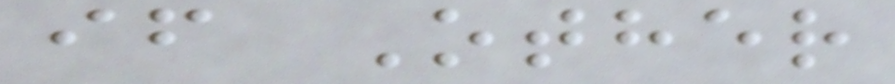if Other
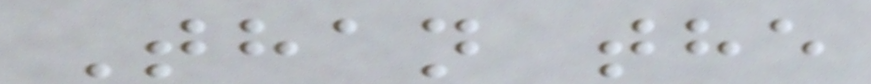Than the
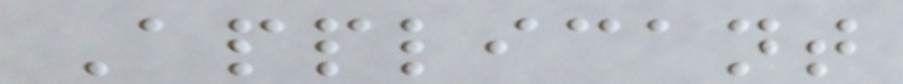Applicant
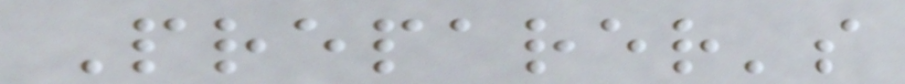Preparer's
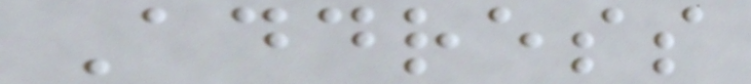Address
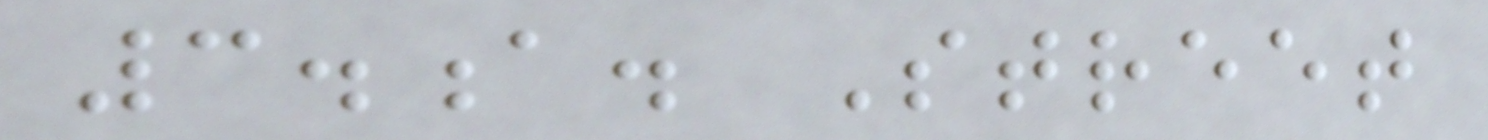3.a. Street
